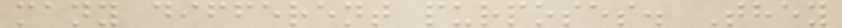many different purposes. They
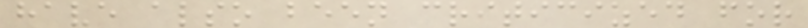have also been criticized for
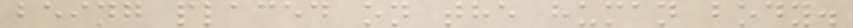being placed on the human body.
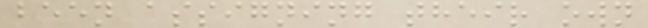been assigning their own
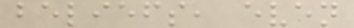beliefs, even
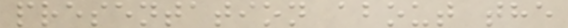presentation about the
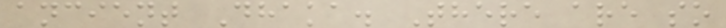ancient Dhaka. There are so
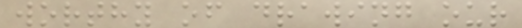worthy of drawing our
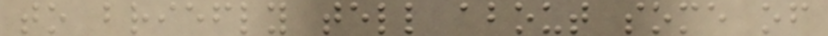to briefly tell about some of
